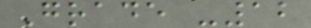Grade -12
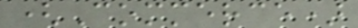(Commerce)
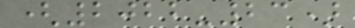(2022-23)
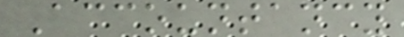Accountancy
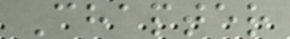Chapter
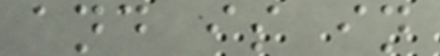and is in
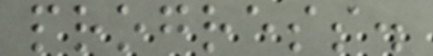progress.
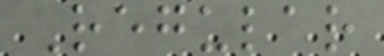Regular
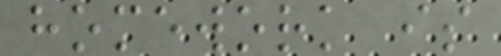homework is
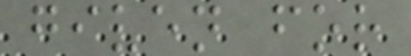given for
